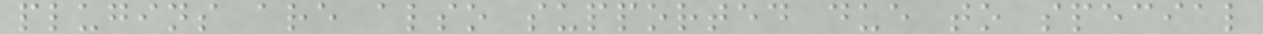plugins are also supported due to special
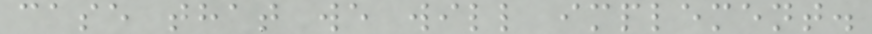case that we will implement.
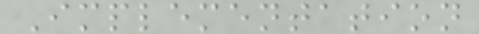Implementation
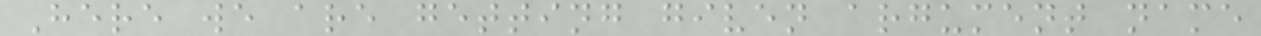Here we are getting given argument name
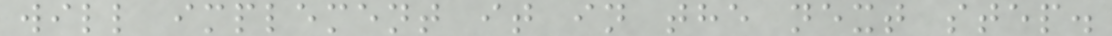will implement it in the next step.
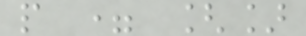p = []
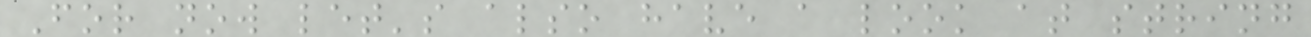For now let's also have a look at string
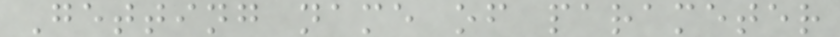Getting name of parameter
